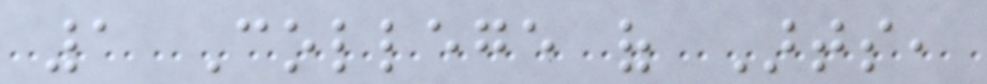1 College of Arts,
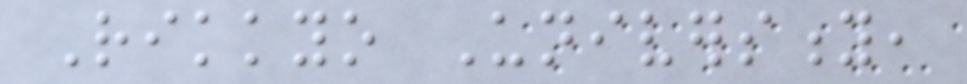Rikkyo University,
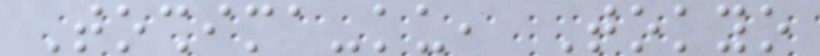Toshima-ku, Tokyo
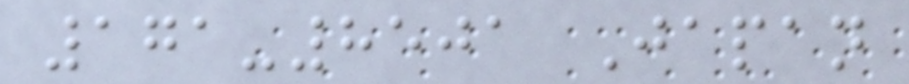171-8501 Japan
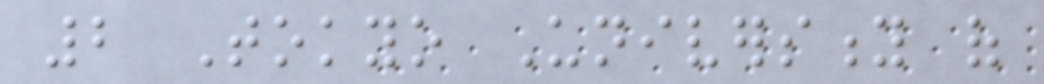2 Tokyo University of
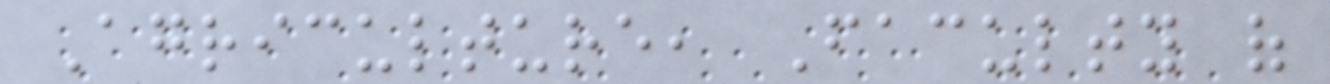Agriculture, Faculty of
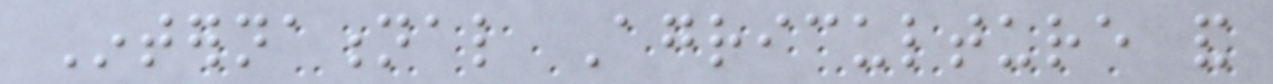International Agriculture and
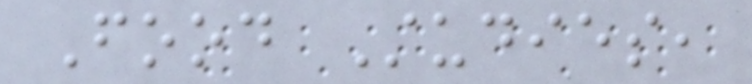Food Studies,
